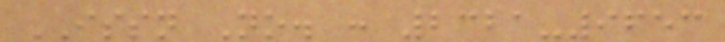ISSN No. : 2321-9653
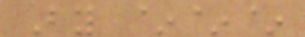By ~~~
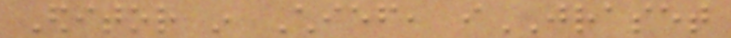Editor in Chief, iJRASET
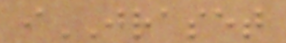iJRASET
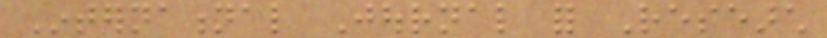International Journal for Research
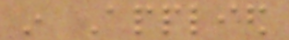in Applied
